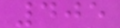405
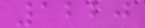1220
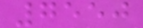7550
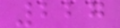227
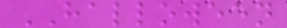HALLOWEEN
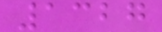1327
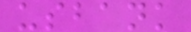usbank
